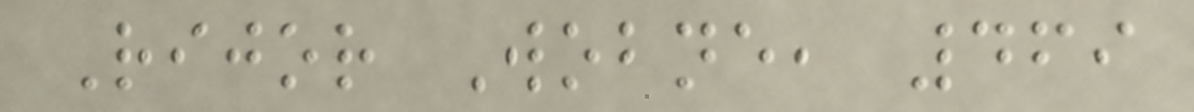Rijor Wobne, 469
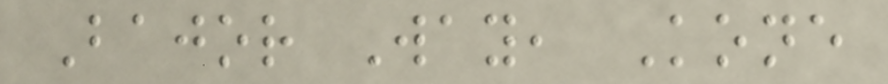Bajor Way, Kone
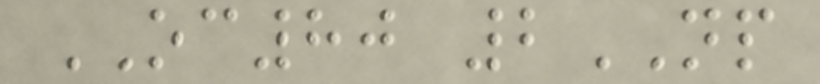OC80 2NP
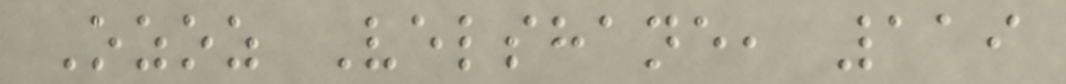Ozoz Velshane, 119
